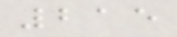215
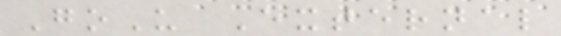GoU External
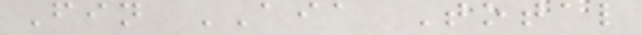Fin AIA Total
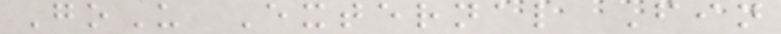GoU External Fin
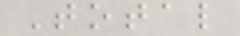Total
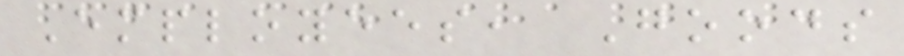Employees, Goods
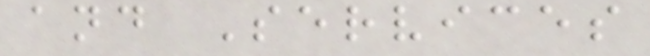and Services
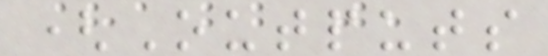(Outputs
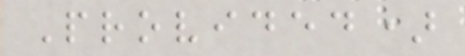Provided)
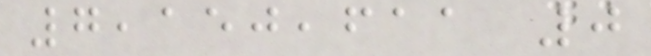7,150,611 0
